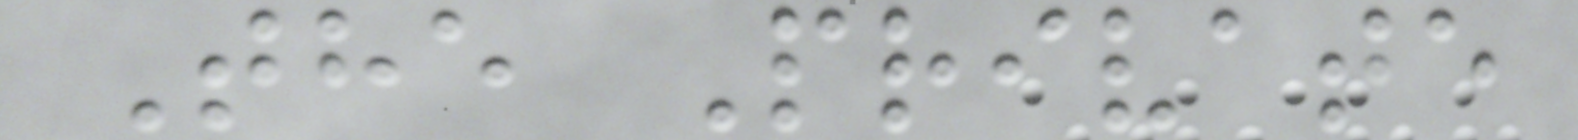The Private
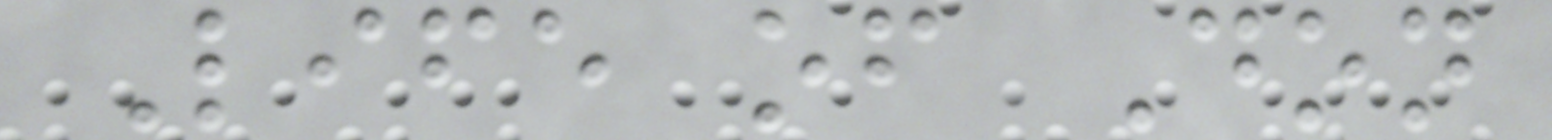Life of Don
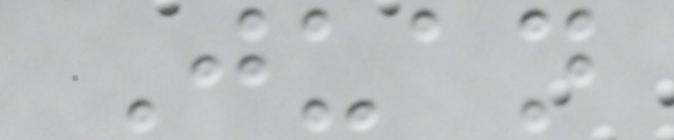Juan
